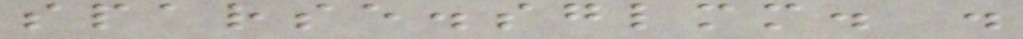sparse.sglmm. .
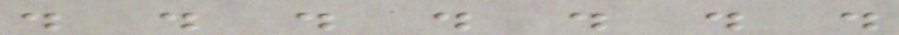. . . . . . .
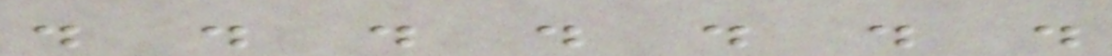. . . . . . .
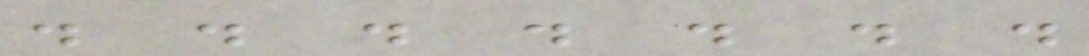. . . . . . .
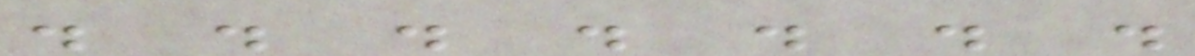. . . . . . .
